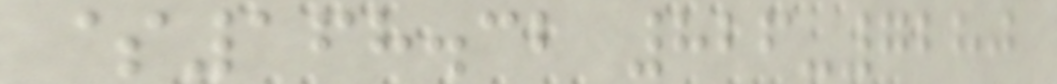$168.32 826-7280
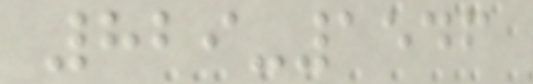829-1546
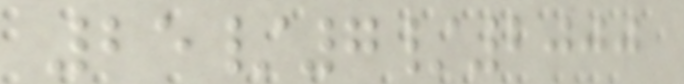25/7/2000
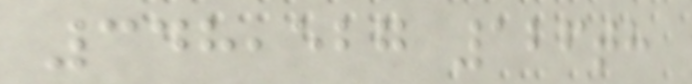348,527 126th
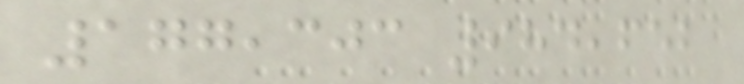177,303 984,652
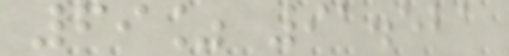69% 91.521
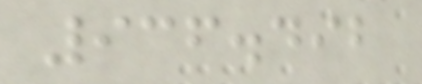936.492
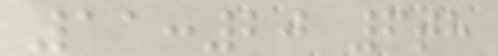11:20 6th
